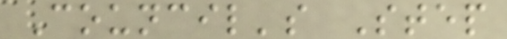Council's Step
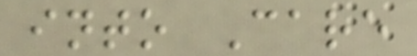into Care
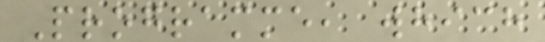Programme, which
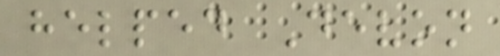helped Devon
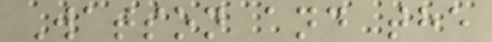Watson and the
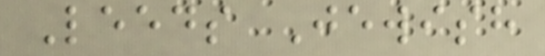Leeds Jewish
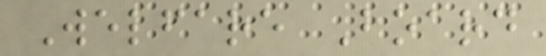Welfare Board
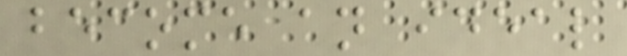become an ideal
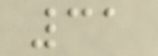31
